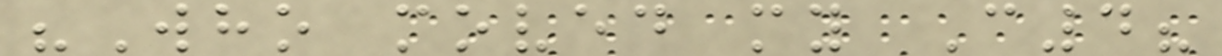"Who moved my C4?
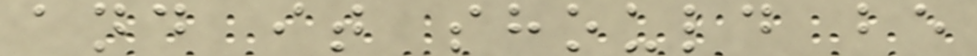and it should be
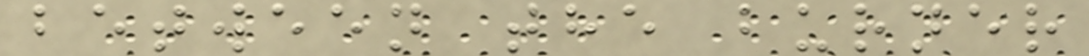between the burner
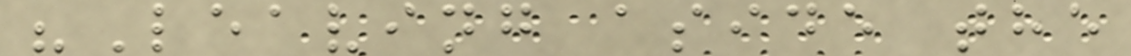"Leaving aside the
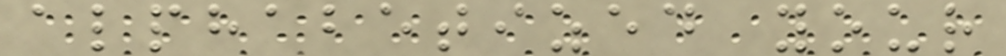alphabetized your
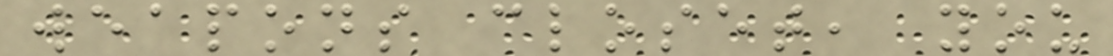weapons closet, you
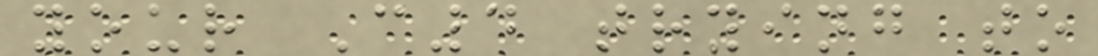your C4 trying to
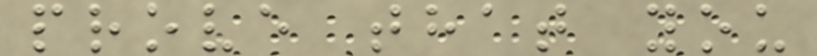prove that you
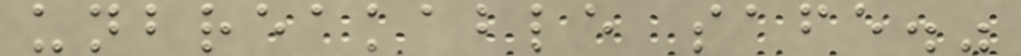unbreakable safe."
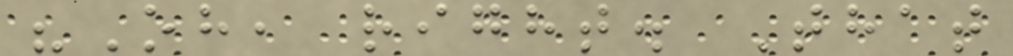"Oh, right. That
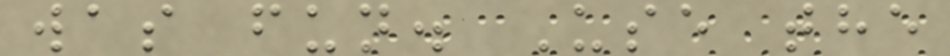was fun. Use the
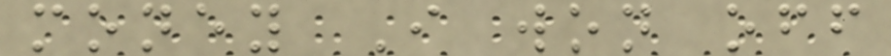money I won off
